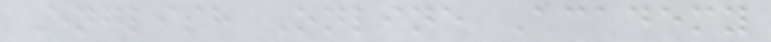English Online Academy
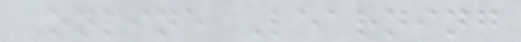Online Learning
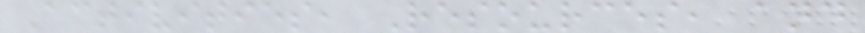Activities, Resources, and
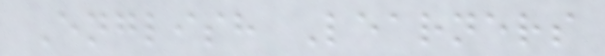English Learners
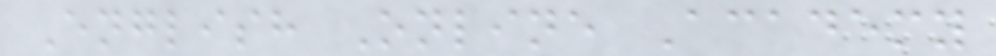English Online Academy
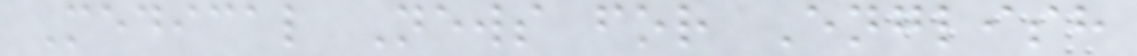Medical News for English
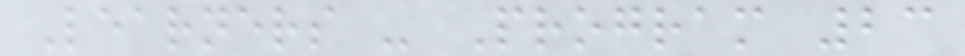Learners - Program 23
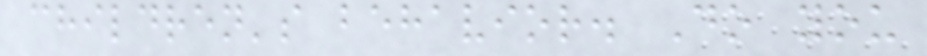children's behavior. Do you
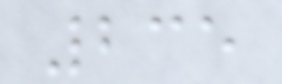235
